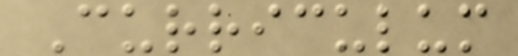Curriculum
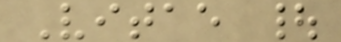Vitae |
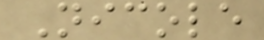Nicole
